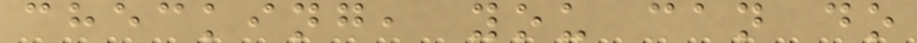checking, you can do
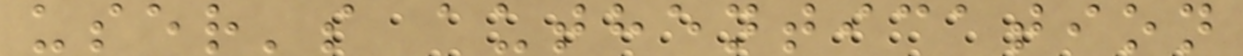user's authentication
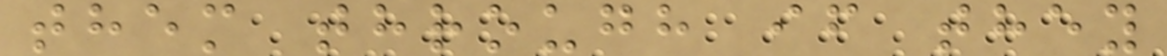them through if they
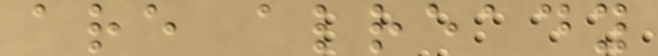are already
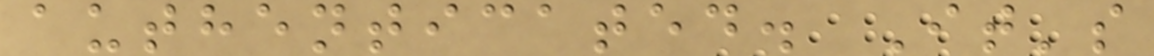authenticated. It's
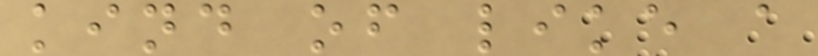kind of like a
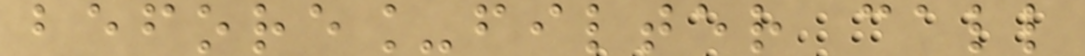before_filter call
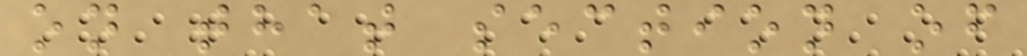on that section of
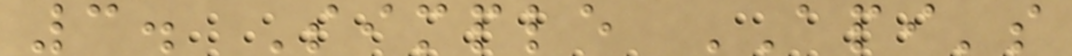3. Simple API's
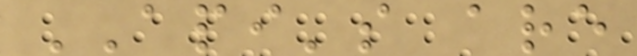API's are
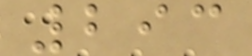293
